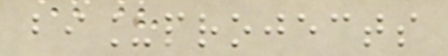bi_projects
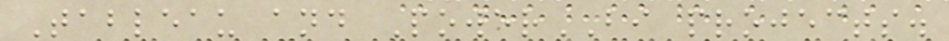Tableau and PowerBI projects.
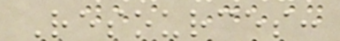Resources:
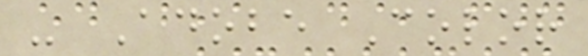- Adobe Color
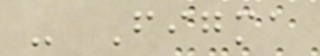- Figma
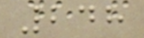248
